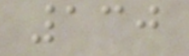130
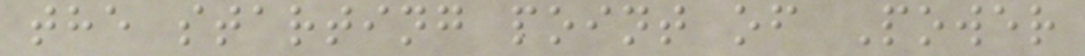the starting point of Power
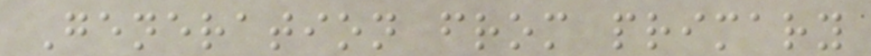Generation from primary
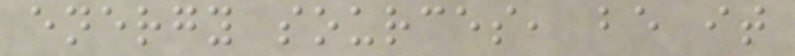energy sources, be it
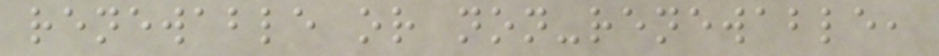renewable or non-renewable,
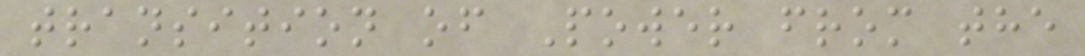transition of Power from the
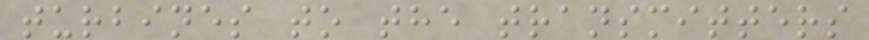turbines to the transmitters
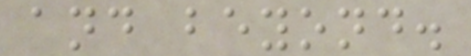and beyond.
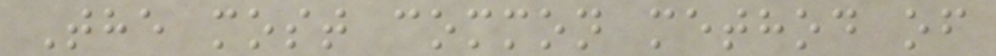The most common method of
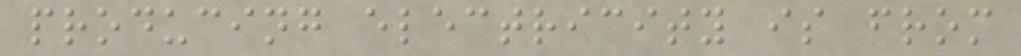producing electricity is from
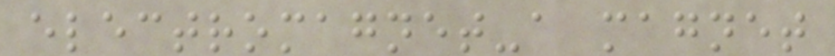electromagnet-a magnet
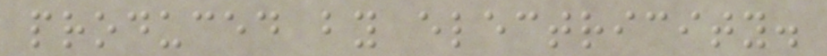produced by electricity.
